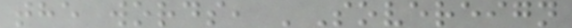the words, 'Sovereign
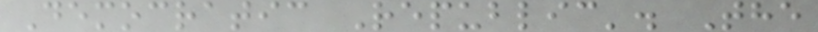Democratic Republic'. The
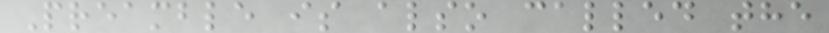Preamble is also called the
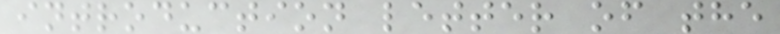introduction letter of the
